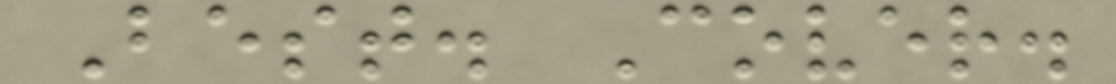Best. Cover.
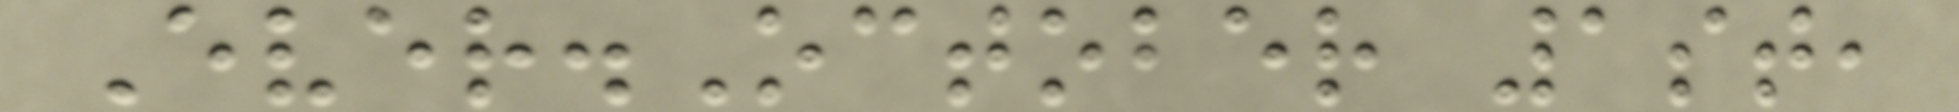Ever.October 1st,
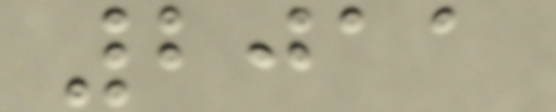2011
